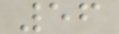56
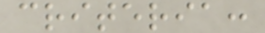criteria:
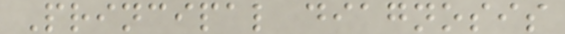Principal diagnosis
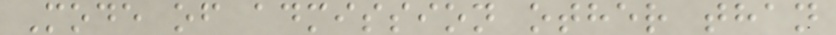Mode of admission other than
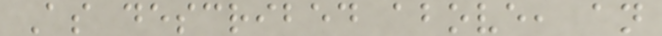As described above, an
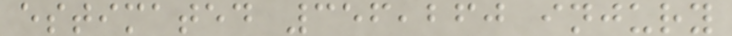estimated 356,260 injury
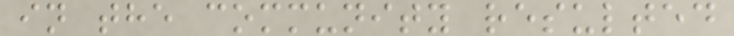in the community resulted
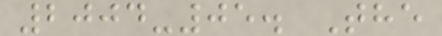2004-05. The
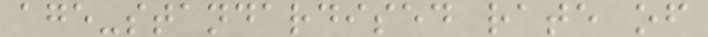age-standardised rate of
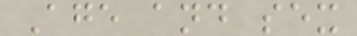Age and sex
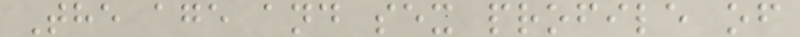The age and sex profile of
